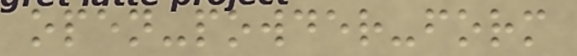open-powder-form
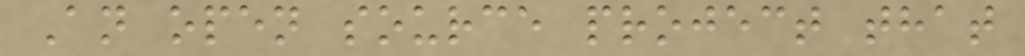An open source project that
